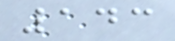143
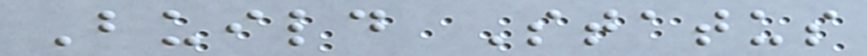Build Status
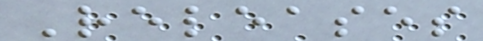Releases
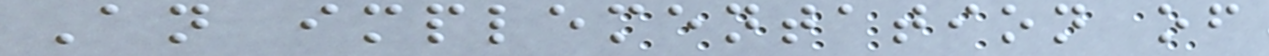An implementation of
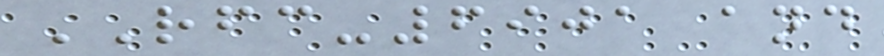RFC-6901 and
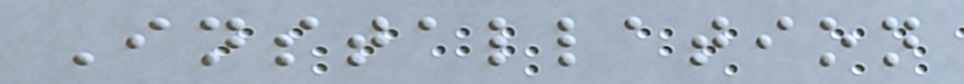Installation
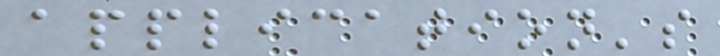application's
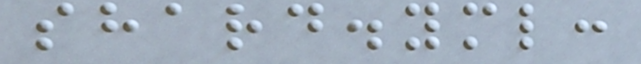shard.yml:
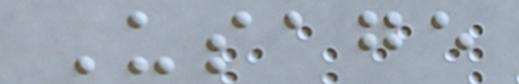Usage
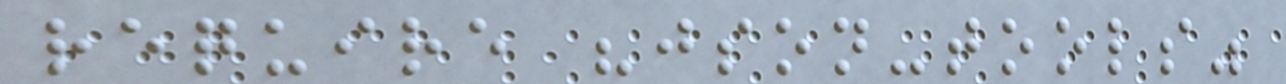require "json-tools"
